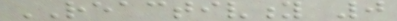REACTIVITY 0
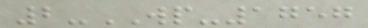2-WP-1757
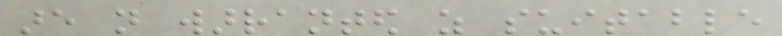are not warranted as suitable
